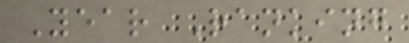Year Ranking
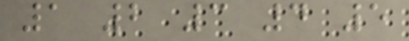1 2 3 4 5
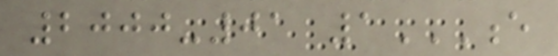2000-01 1E
